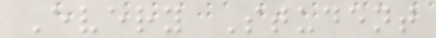Every Student
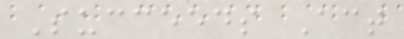Succeeds Act
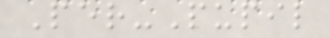Per-Pupil
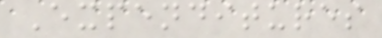Expenditures
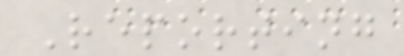Reporting
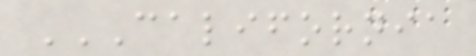CALIFORNIA
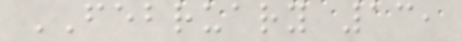FEBRUARY 13,
